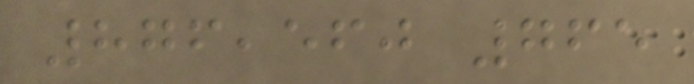876,560 765
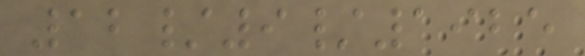12/9/1925
